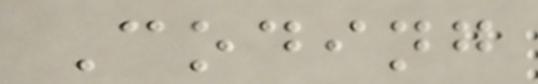Coding
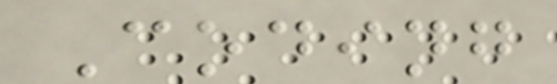Coding
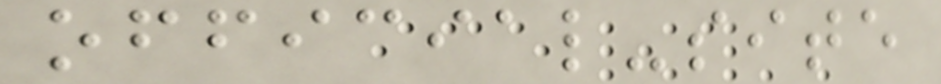official-site
